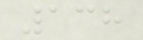138
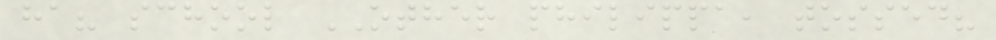ha? school OTHER philippa, tossed?
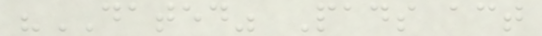"DATED" Pads act
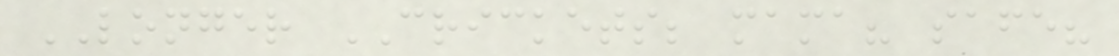LONGER CRICKETS; mama? safe?
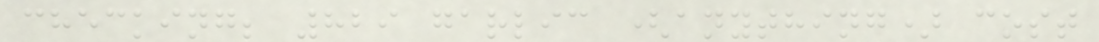checking; 829 garlic (anything) cost
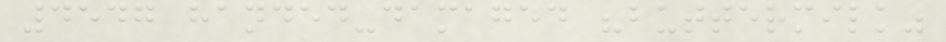4547 handed-damaged "buttermilk"
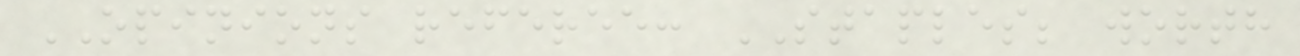OPINIONS referee: STAPLES; worth
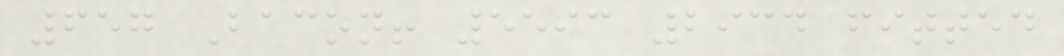657 Bacon! 5593 2934 fitted
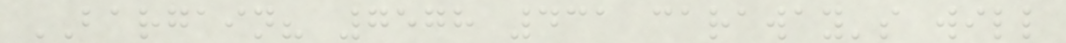BARGAIN? 7578 431 caraway's will
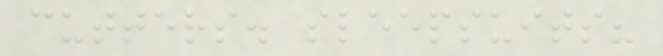cutters. sleepsuits?
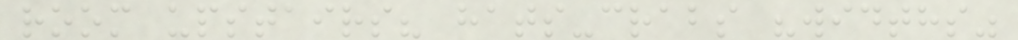room upstairs? hats-crabs "widths"
